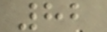82
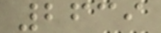2639
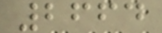2664
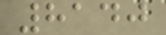8140
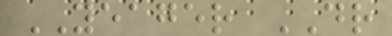YEAGER DR
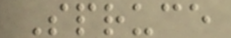Spruce
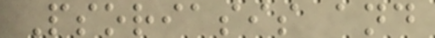Psoriasis and
